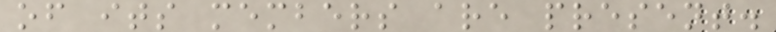of its members are present.
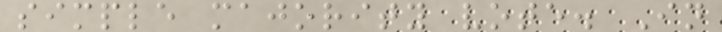simple majority vote. In
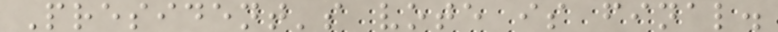President's vote is final.
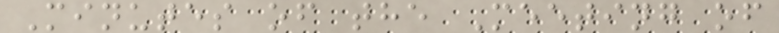Minutes of the Meeting of
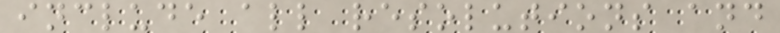include all resolutions and
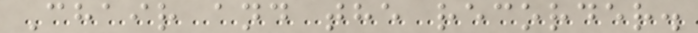Chair and the recorder.
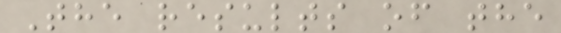The results of the
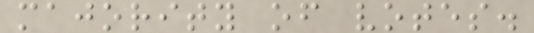majority of votes.
